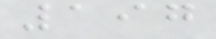197
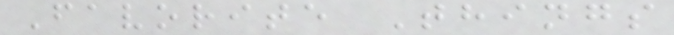Favorite Things
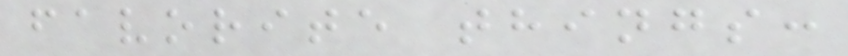favorite things:
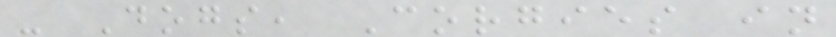- Dogs, Corgies in
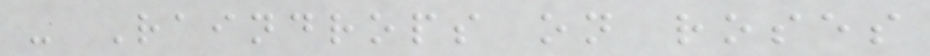- Raindrops on roses
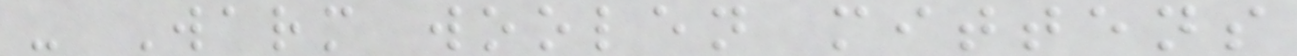- Warm woolen mittens
